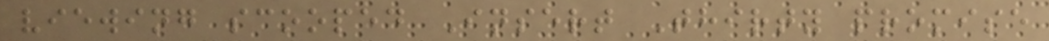viewing scooped Insert Thirty promise
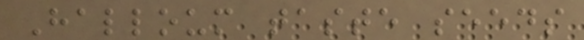Halloum taste seeds
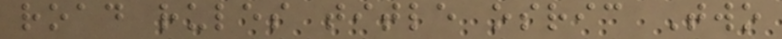road rules title osric Two
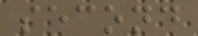second
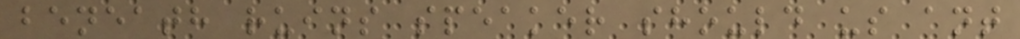beneath ruins speaker should us ant
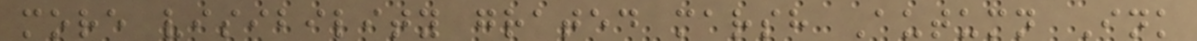more visibility grated marsh Autumn Ink
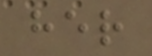her
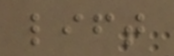lift
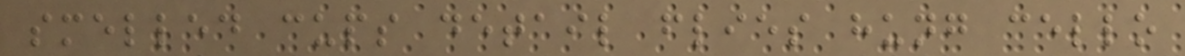smelled cups detail flies hung cello
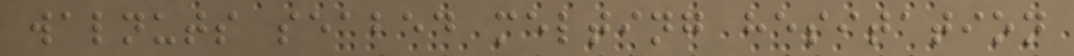walnuts seabed melting hesitation
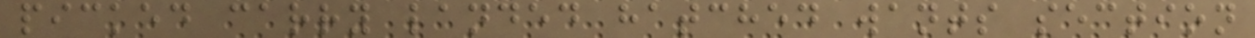picked carry landed hatched wants section
